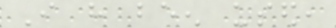I have been used,
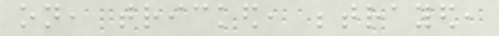on, tricked, betrayed,
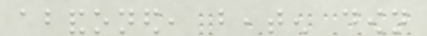abandoned, beaten down
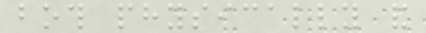both physically and
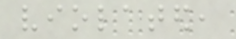violated,
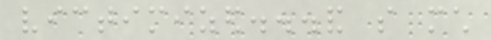victimized...and so much
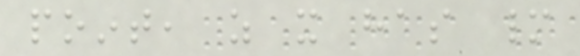point, as it has many
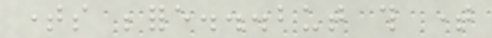times before...but this time
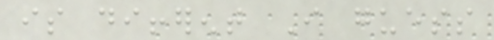is different I guess
